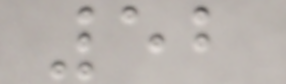52
